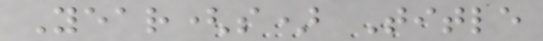Year(s) Title
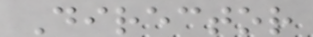Director
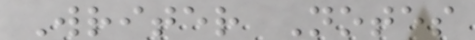Writer Notes
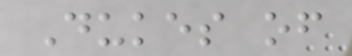Dukes of
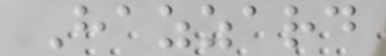Hazzard
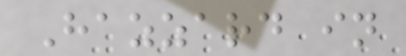Hazzard in
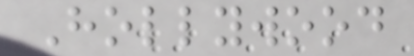Hollywood
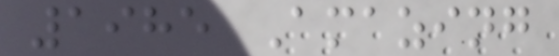1985 Amazing
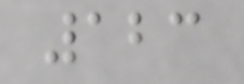123
